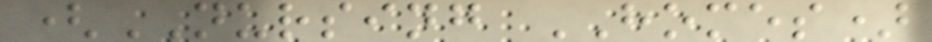(NURSING HOMES)
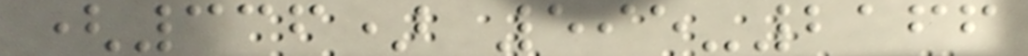(336) 595-2166
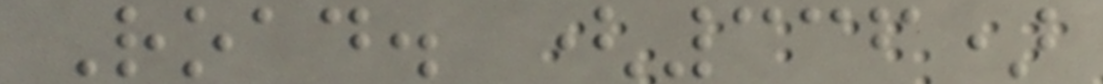Road. (336)
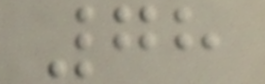78
